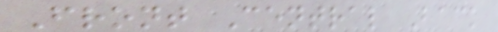Front Central Back
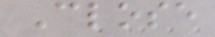Close
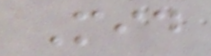Mid
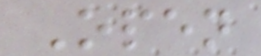Open
